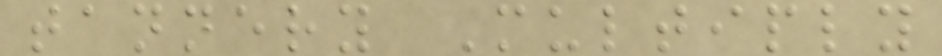tannery Multiply
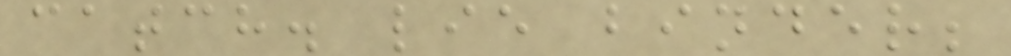catch. lie binder;
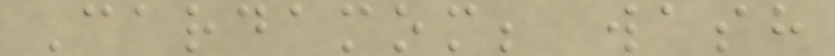Cardamom; wash
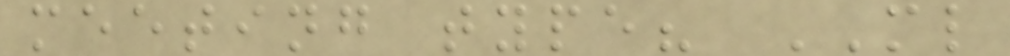meeting type? ML
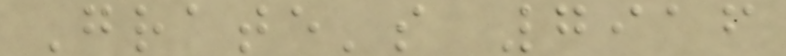Grate's 7916
